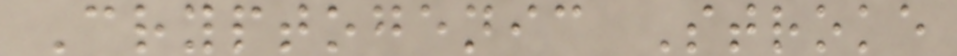Cryptogenic Stroke
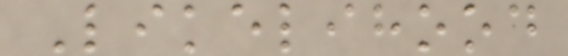Likelihood
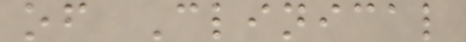of Clinical
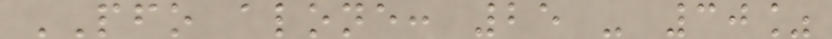PFO alone: 25 - 30%
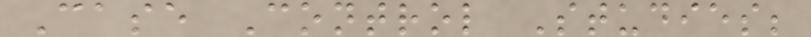Case Control Studies;
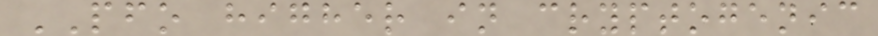PFO higher in cryptogenic
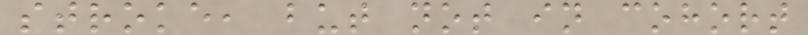stroke, but not in cohort
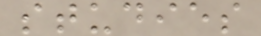studies
